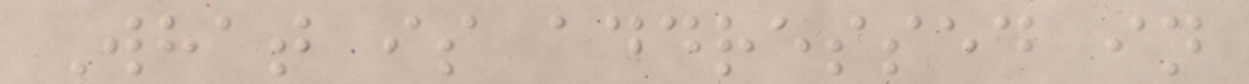What is addressed in
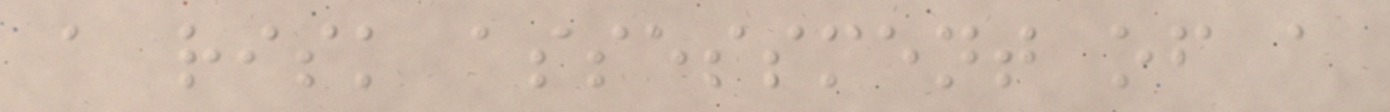a risk assessment of a
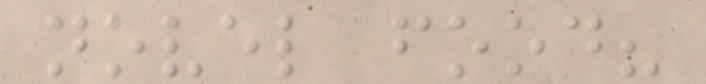novel food?
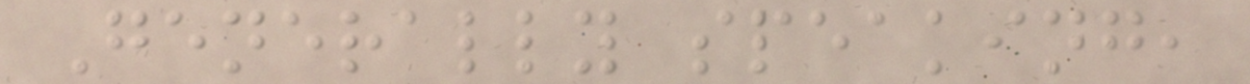Generally speaking,
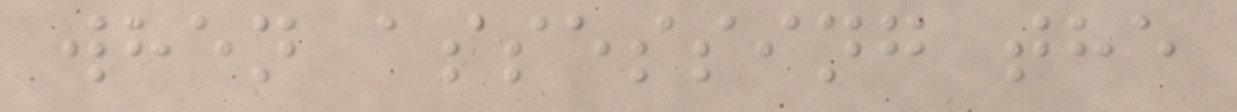when assessing the
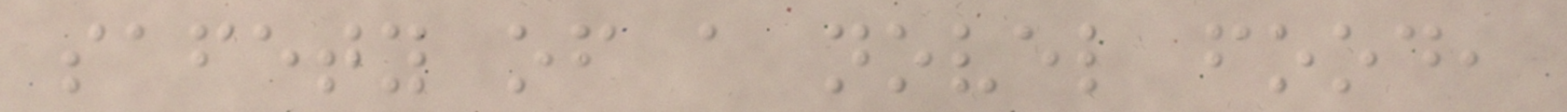safety of a novel food,
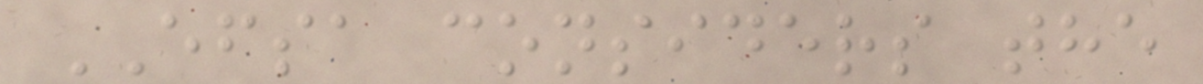EFSA considers the
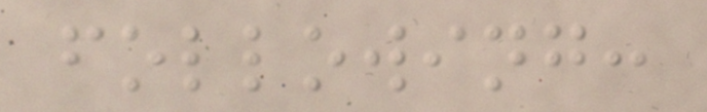following:
